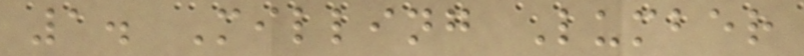1. Milling Lumber
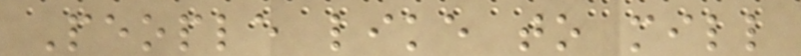People like to mill
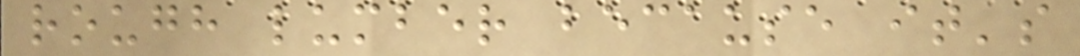rough lumber because it's
